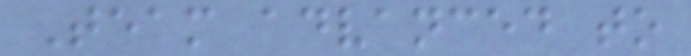Team advanced to
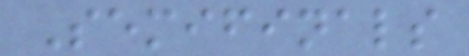Semifinals
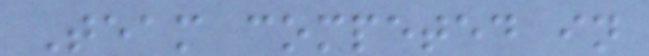Team competed in
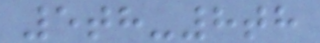5th-8th
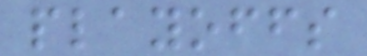playoffs
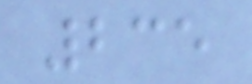235
